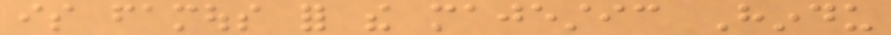is famous for the majestic Hindu
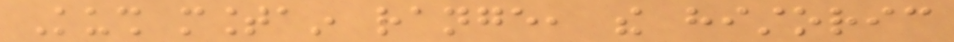Kush mountain range, the historic
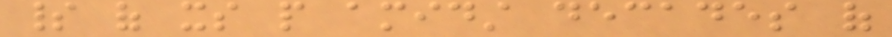spirit of its people amidst decades of
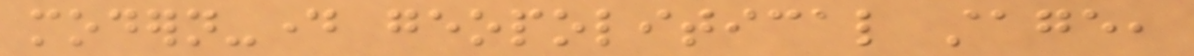modern-day geopolitical stage,
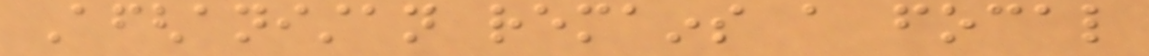Afghanistan remains a focal
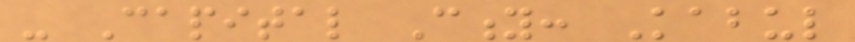- Capital City: Kabul
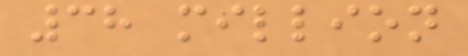38 million
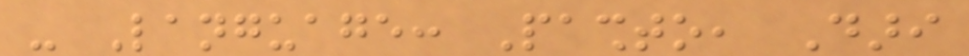- Language: Pashto, Dari
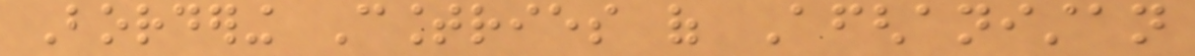Bordering Countries of Afghanistan
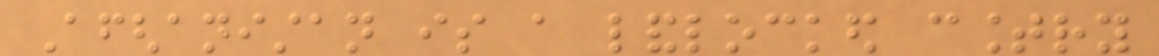Afghanistan is a landlocked country
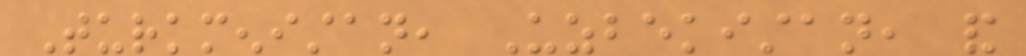Turkmenistan, Uzbekistan, and
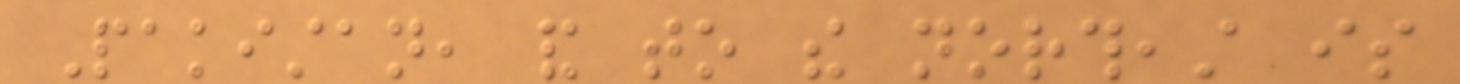Pakistan, and to the northeast is
